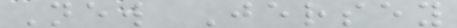New Jersey
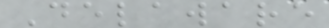Delaware
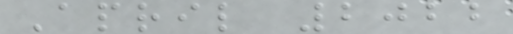April 2022
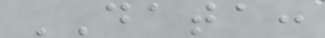DATA:
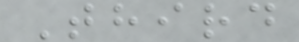Third
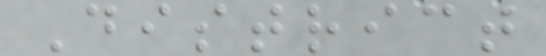District
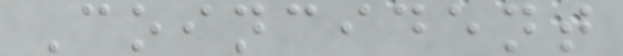Coincident
